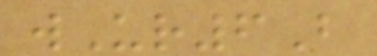wUr6B
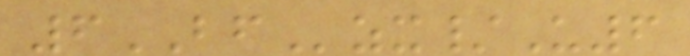6BFzx/U6
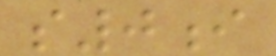s0i
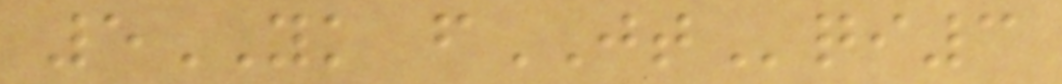5YK fJTqi3
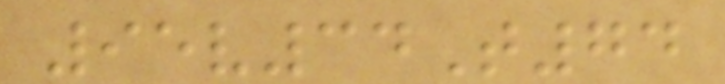95v34T74
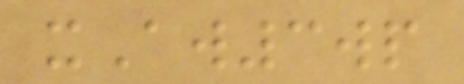xAw3wp
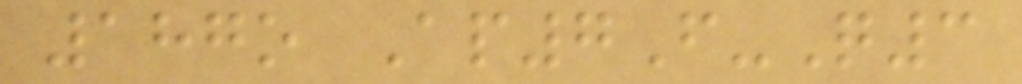187o Ap7F-Q3
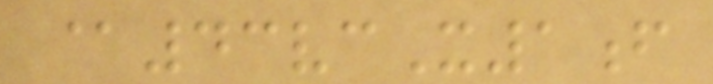@43vcX1f
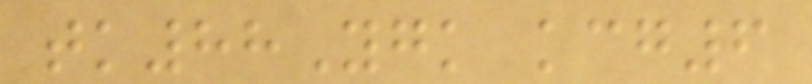tk88Ygk kcg6
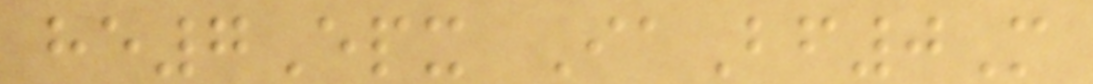he7Epx IaBf0M
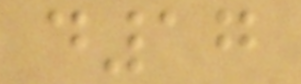d17
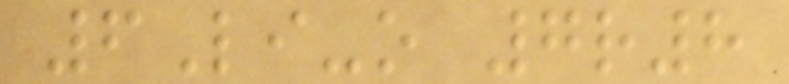6Li-o 7r8
